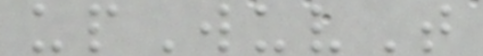upWuvT
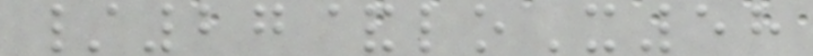/27&loX58
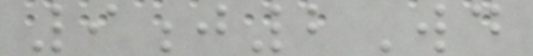9j2Wd
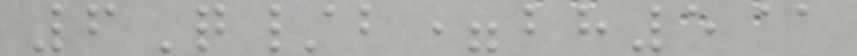6Q/b=bh5@
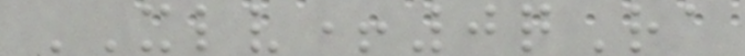XLV+0qRa
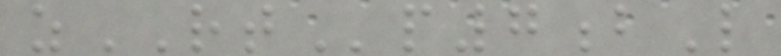zRTp7bL
